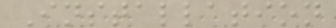Installation
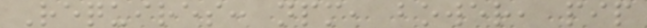Requires: npm, bower, pip
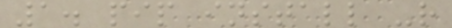1. pip install -r
